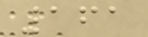161
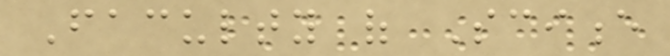Faculty of Science
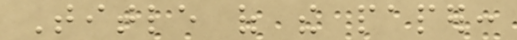Title of the paper:
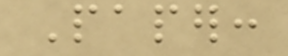Paper:
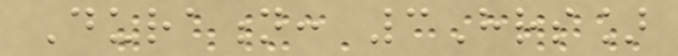Duration: 3Hrs]
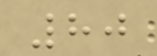80
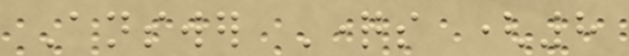Answer Questions (8
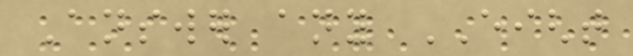Answer any EIGHT
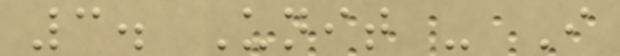3. Unit - I
